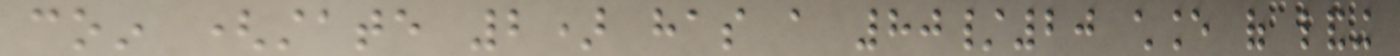coin (state 2) has a 80/20 chance of landing
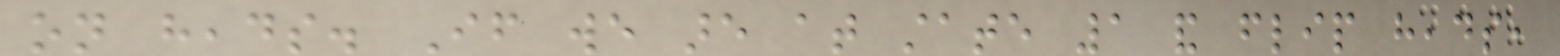on heads. If we are at state 1 and flip heads,
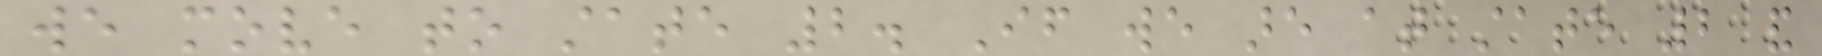we move to state 2. If we are at state 2 and
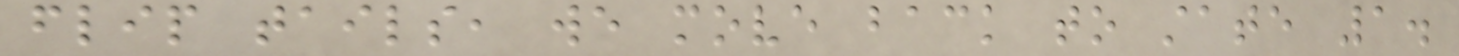flip tails, we move back to state 1.
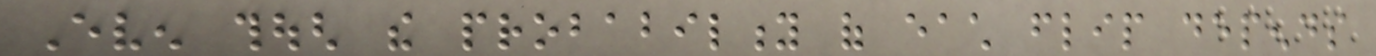Even though the probability of each flip depends
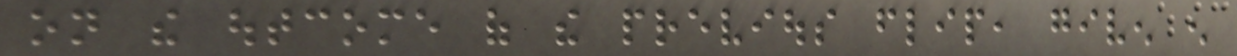on the outcome of the previous flip, given enough
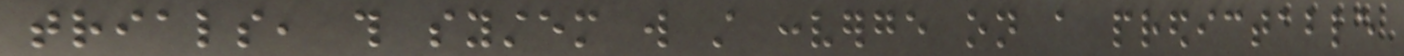trials, this system will still converge on a predictable
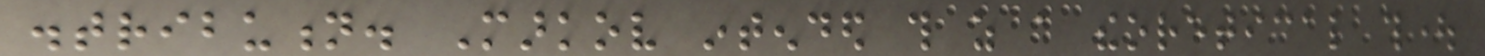distribution. Markov intended this as a theoretical thought
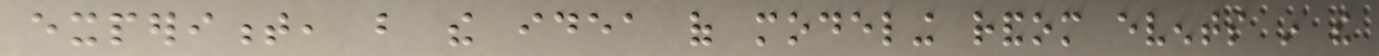experiment, but the idea of modeling random events in the
